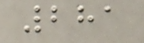281
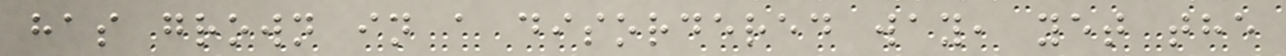has grown in a disordered way, yet the
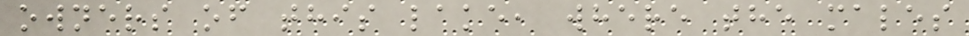owners of this lake, where the males
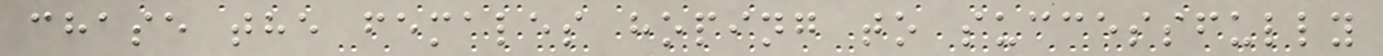chase the females hoping to successfully
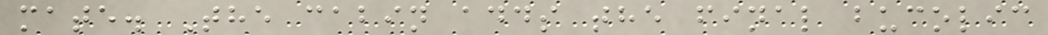mate. The cabin adds the final bucolic
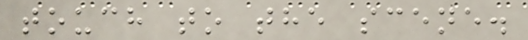touch to the scene.
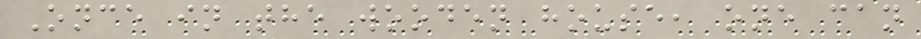Once in the wooden house, one can
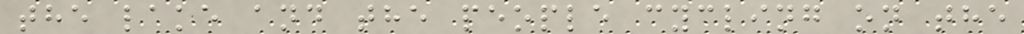the lake and the people cycling on the
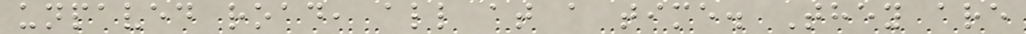unpaved road, all at a time. They are
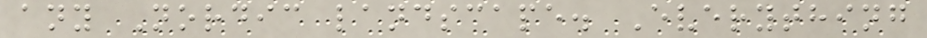any Nordic landscape. Everything
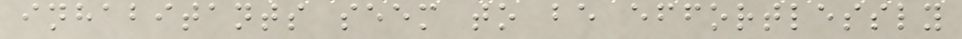inhabitants seem to be effortlessly
